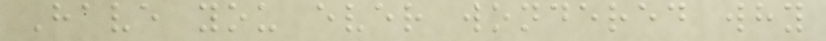Have you ever wondered why
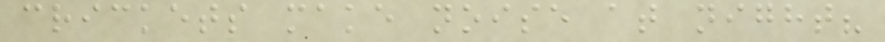crickets make noise at night?
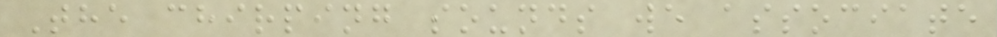The chirping sounds we associate
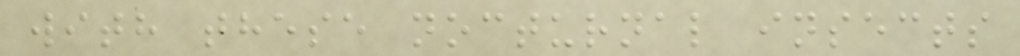with these nocturnal insects
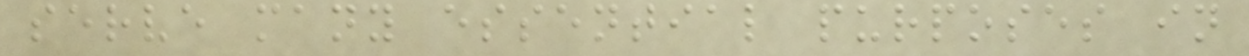serve many essential purposes in
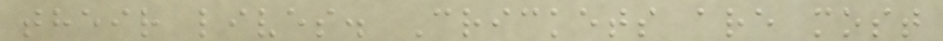their lives. Crickets are most
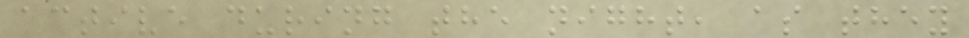active during the night, as they
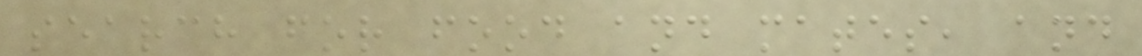search for food and mates, and
